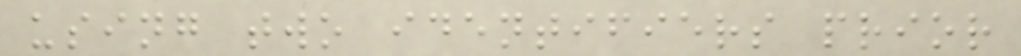using two identifiers prior
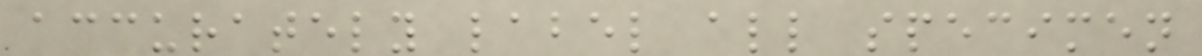accurately label all specimen
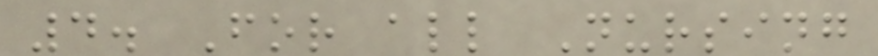4. For all Nursing
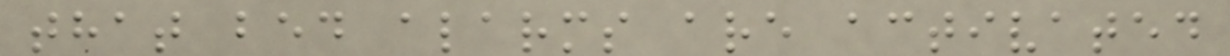that bed alarms are activated
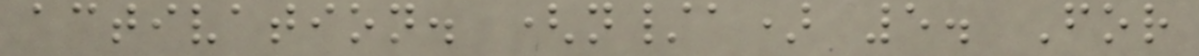activation. (n/a) 5. For
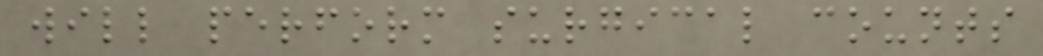will perform surgical counts
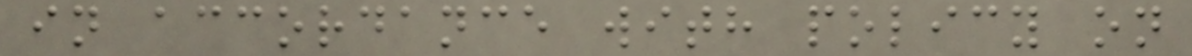in accordance with policy on
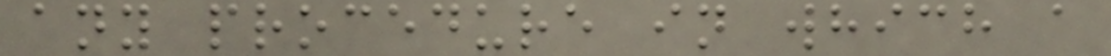any procedure in which a
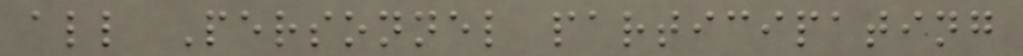all Personnel participating
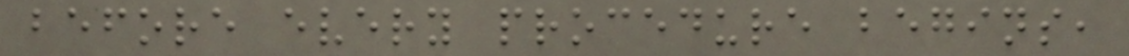before every procedure begins,
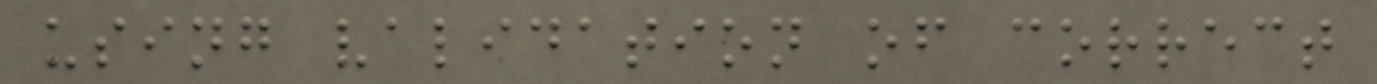using validation of correct
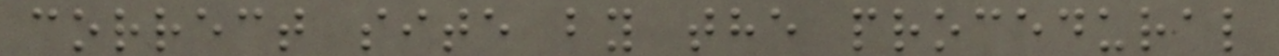correct site by the procedural
